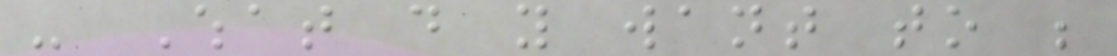- What do you want to be
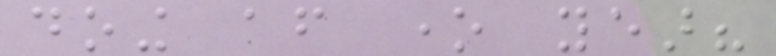doing after one year?
